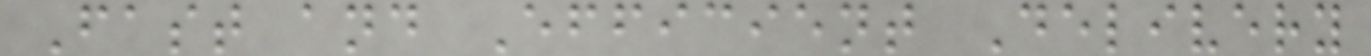Fast and Efficient Delivery
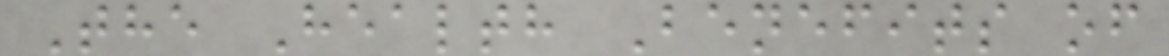The Health Benefits of
